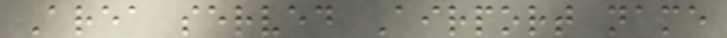Area served Airport name
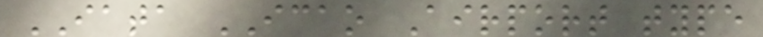IATA ICAO Airport type
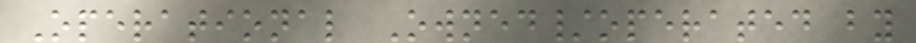Operational Owned/operated by
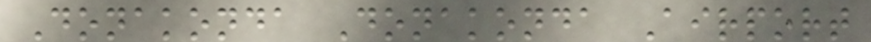Donakonda Donakonda Airport
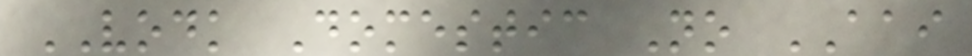VODK Domestic No AAI
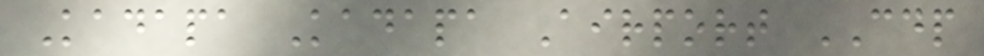Kadapa Kadapa Airport CDP
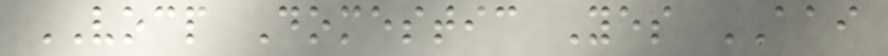VOCP Domestic Yes AAI
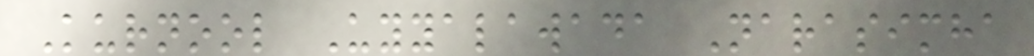Kurnool Uyyalawada Narasimha
